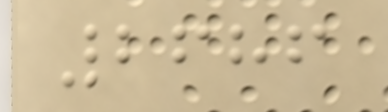2686
